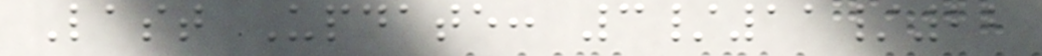Last Update: 3/11/22
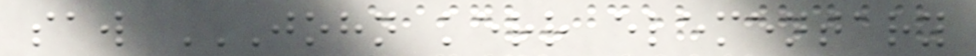saw JOHN KERR ELEMENTARY
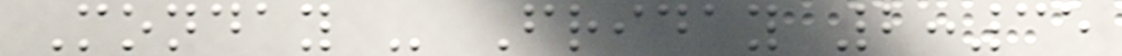Monday - Friday 2:35
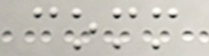comm
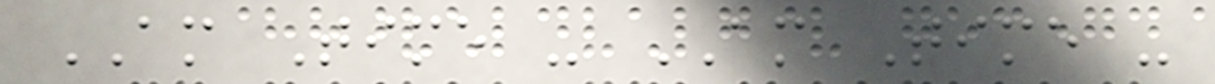AM Time - AM Time -
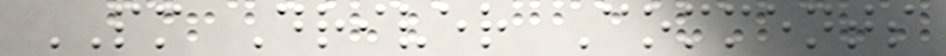PM Driver Comments
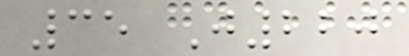35 J220
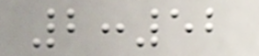2:52
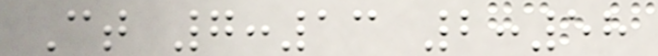Ct 7:13 2:58
